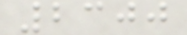2300
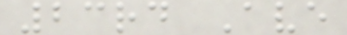23rd Ave
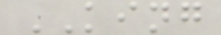KING
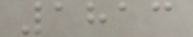1813
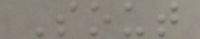Sout
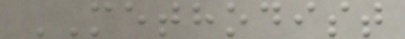METHODIST
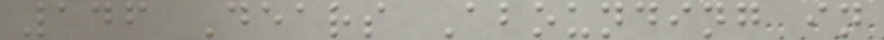146 Dears Abounding in
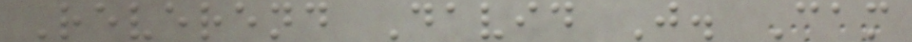Reverend David J. Cam
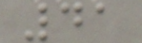41
